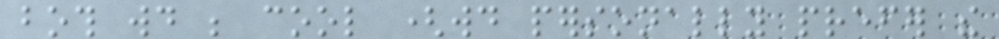both would be cool (would personally prefer the
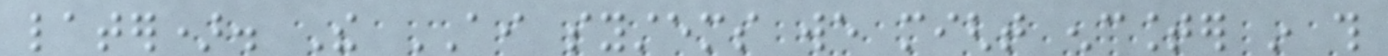later). The AI systems we might encounter in this
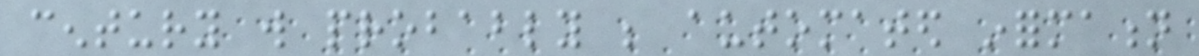century will probably be automated information
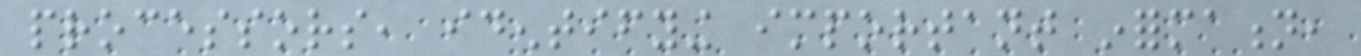processors, identifying important information,
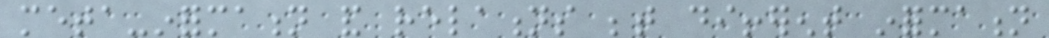meta-information and relations between different information
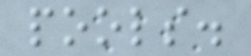pools.
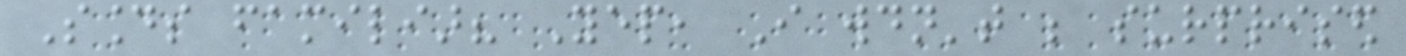Sounds familiar? Yep, I wouldn't be surprised
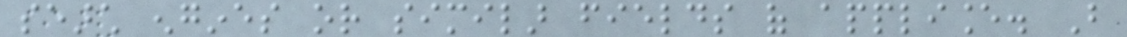search engines or similar fields of appliance. But
